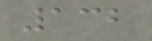132
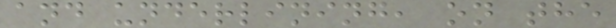and underlining, on the
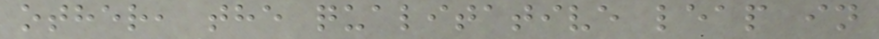other, the qualitative leap in
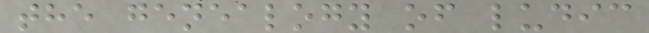the genealogy of ludic
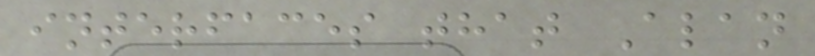interfaces that Alan
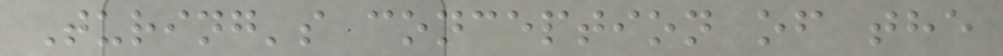Turing's conception of the
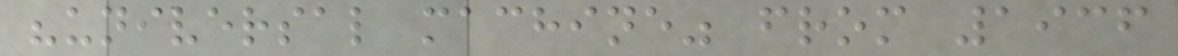"universal machine" from 1936
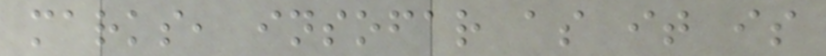marks, insofar as it is
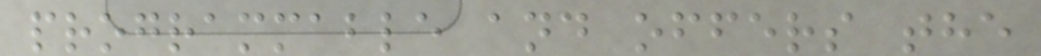programmable and offers the
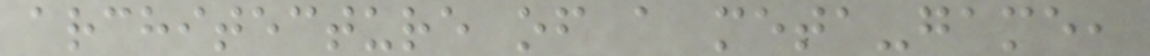architecture of a meta-game,
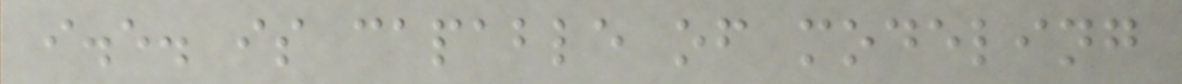i.e. is capable of modeling
